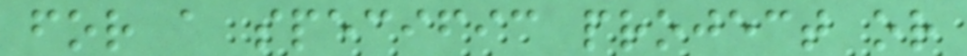for a specific project or
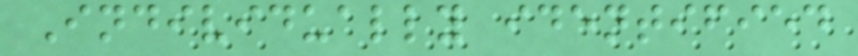Individually identified
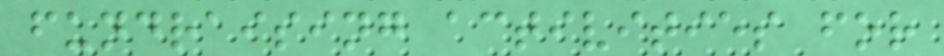fundraising activities for
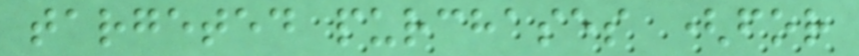targeted purchases (for
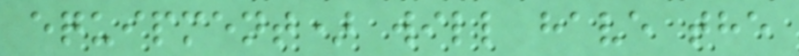equipment) will have the
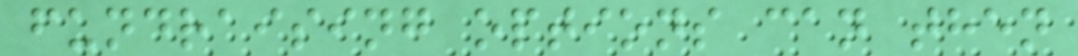fundraising options can then
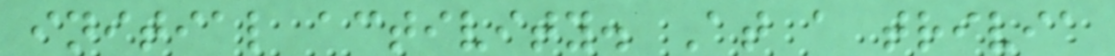initial activity. At a trivia
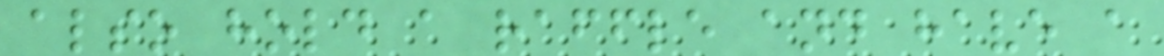also hold a raffle and have a
